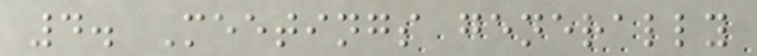4. Meetings generally
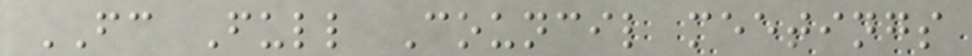FC Full Council meetings
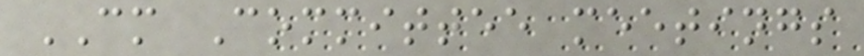CM Committee meetings
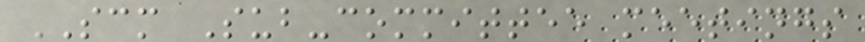SCM Sub-committee meetings
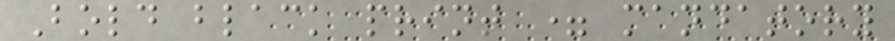Bold black print = mandatory
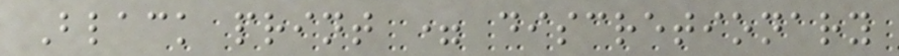Black print = discretionary
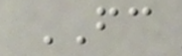FC
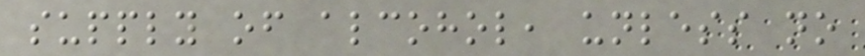supply of alcohol, unless no
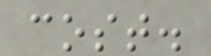cost.
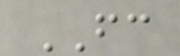FC
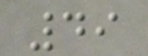49
